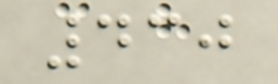430
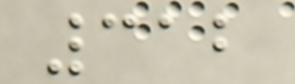312
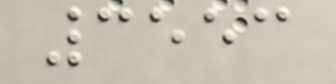3553
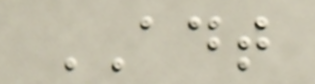ADT
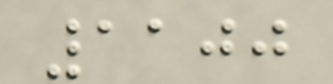1100
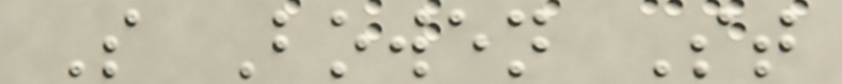S Bowen St
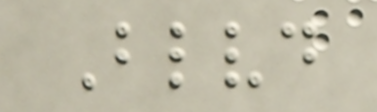Blvd
